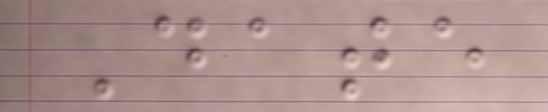Date
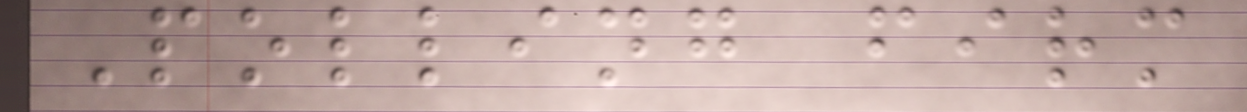Polling firm
